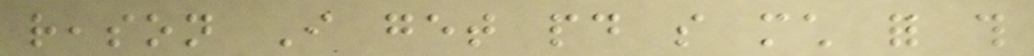reason I get paid so much for this
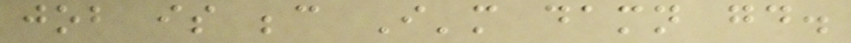job is because I'm damn good.
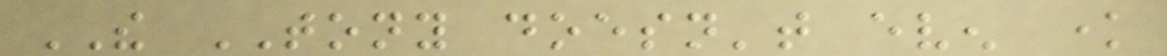THE TONY doesn't even know
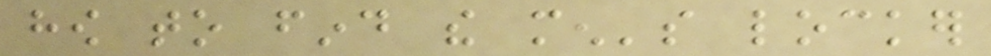how to find the men's locker
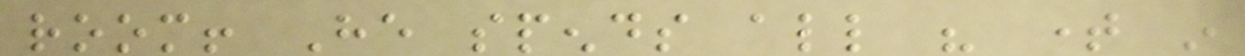room! He spends all his time in
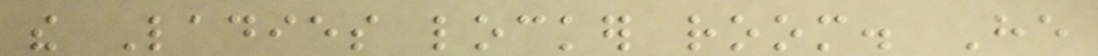the Ladies locker room. He
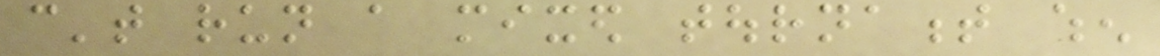can't run a mixed tournament when
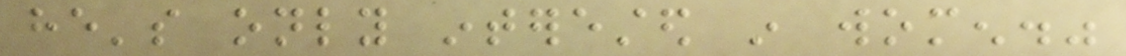he's only interested in women."
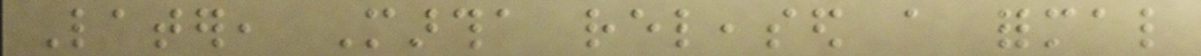Later, Martha released a formal
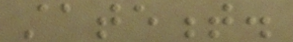statement.
